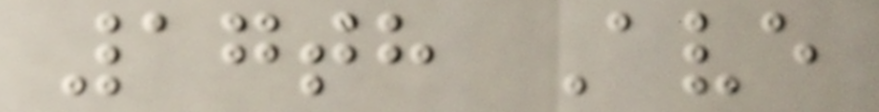17th Ave
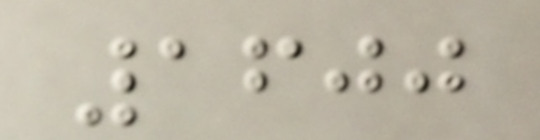1600
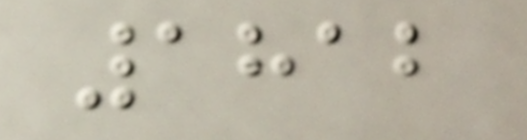1812
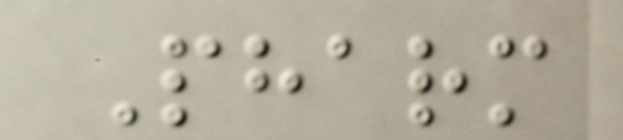Pharm
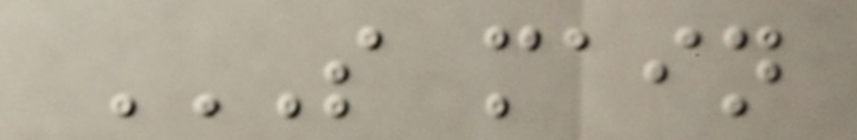S MAIN
